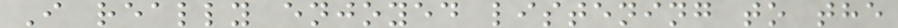I really enjoyed listening to the
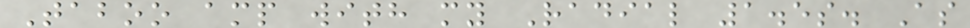Taboo amp with my Radial 1.5s. As
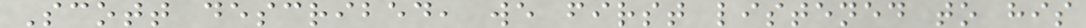Scott described, we first listened to his
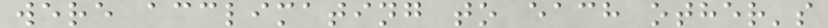were acclimating to each other's
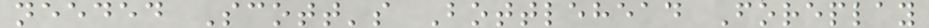needed Scott's Bottlehead Foreplay
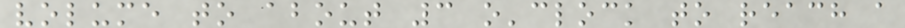volume to about 3 o'clock to reach a
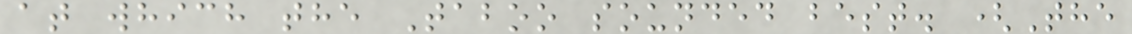at which the Taboo sounded best. (The
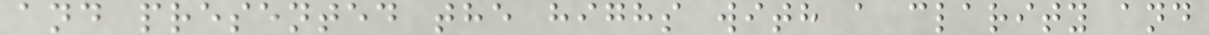and presented the highs with a clarity and
